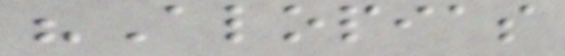"Alopias
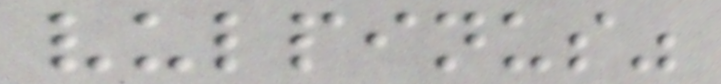vulpinus"
